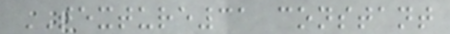TEXTURE31 constant
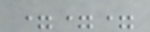===
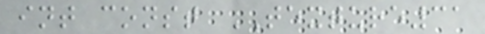int const TEXTURE31
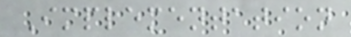Implementation
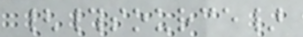{#source}
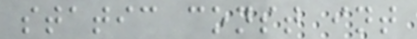static const int
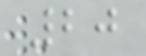20
